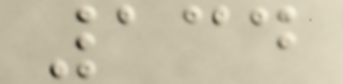134
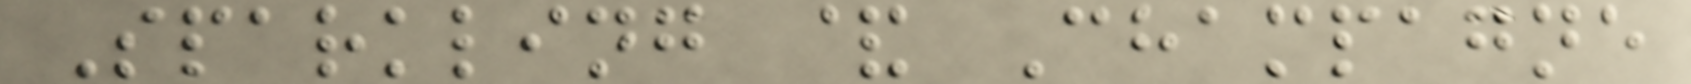Sparkling & Champagne
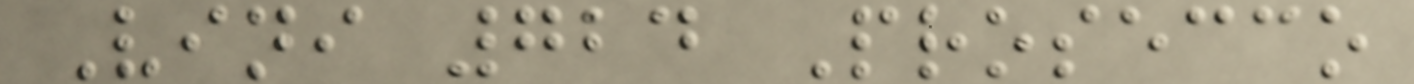Vini 724 Prosecco
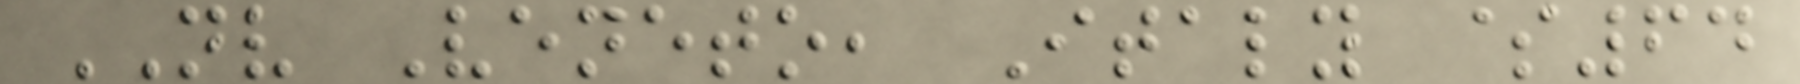NV Veneto, Italy $64
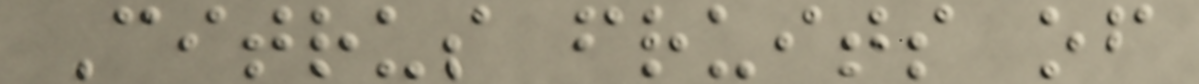Citrus fruits of
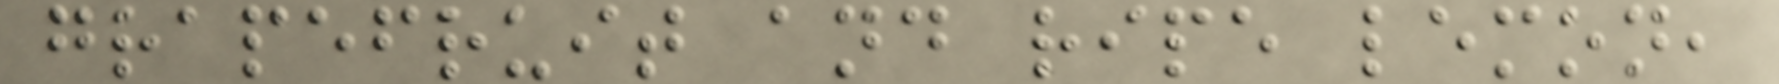grapefruit and ripe lemon,
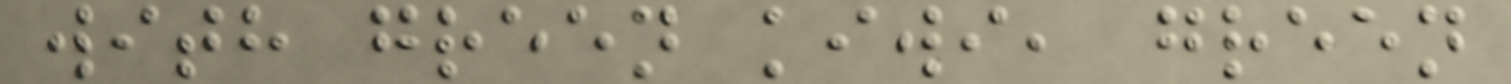with green kiwi, green
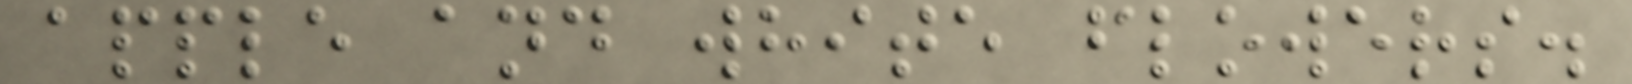apple and white flowers.
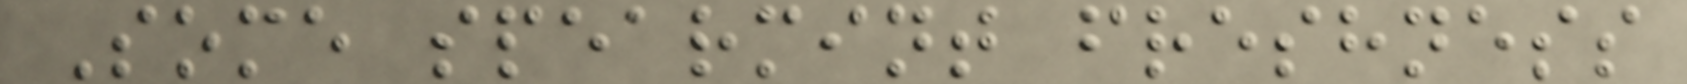Some spearmint freshness
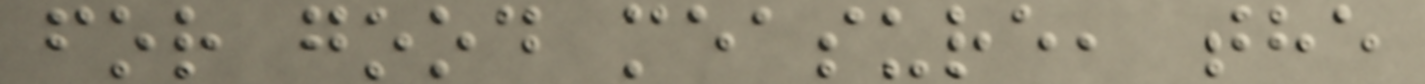for good measure, the
